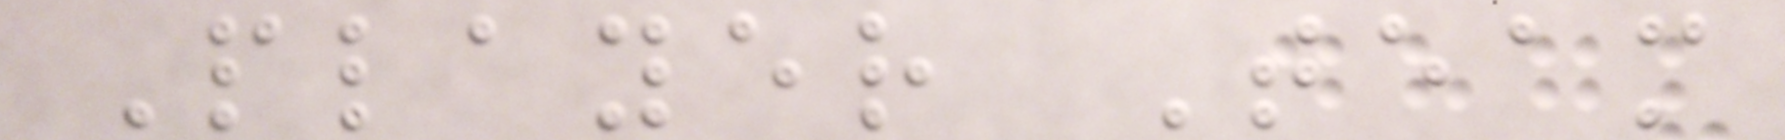Player Team
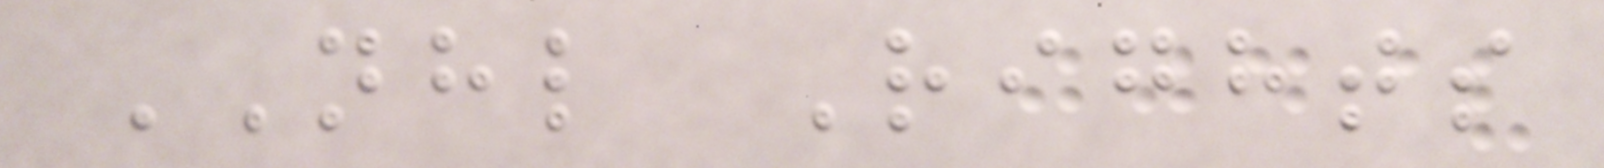NHL Rights
